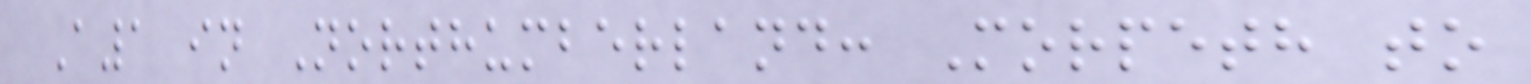A1 in Northumberland: Morpeth to
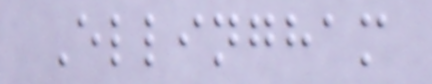Ellingham
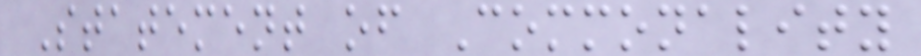Statement of Commonality
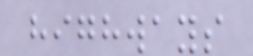highways
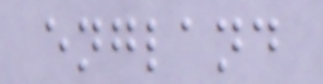england
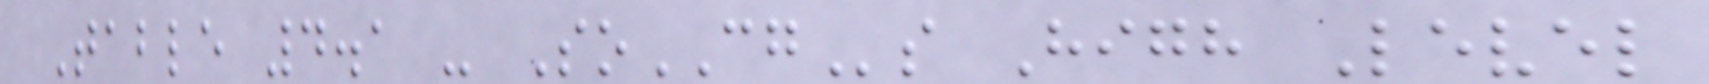Table 4.1 - SoCGs High Level
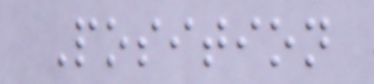Position
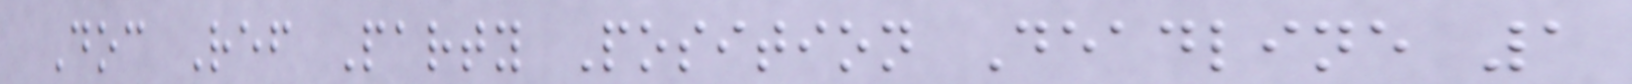Doc Ref Party Position Deadline 1
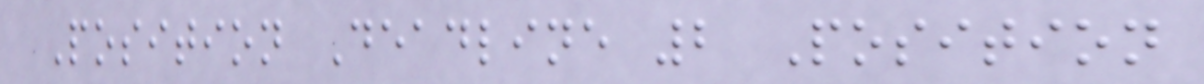Position Deadline 2 Position
